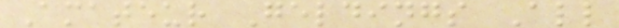Amateur Geldings All
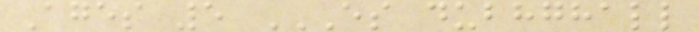Ages 5 ES DUBHGHALL
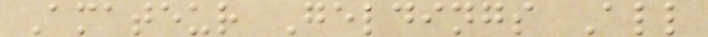Amateur Geldings All
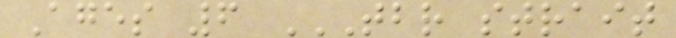Ages 6 TBR STRAIT
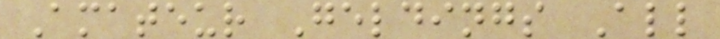Amateur Geldings All
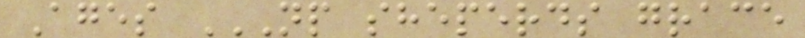Ages NP SHEPERDS GRACE
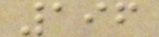196
